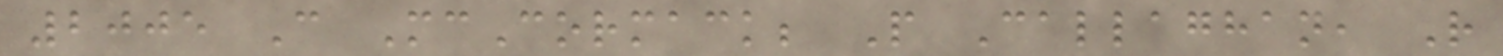2005 C McCormack; P Callaghan, R
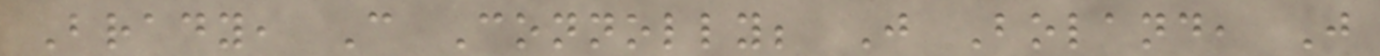Brady, C Connolly; J Boland, J
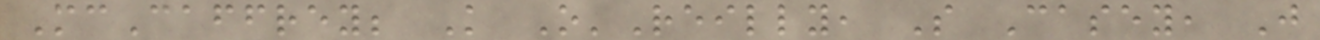McCaffrey; K O'Reilly, S Casey, J
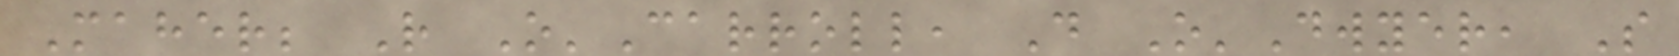Maher; R O'Carroll, D O'Dwyer, S
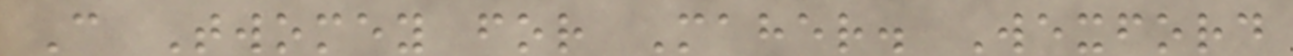C Twomey for Maher. Wexford
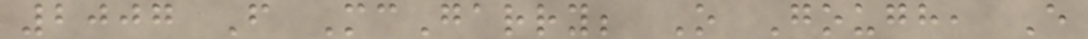2007 F McGarry; O Gough, E
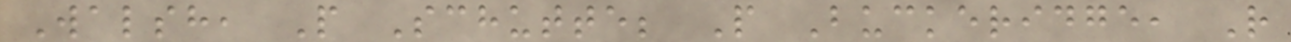Walsh, P Schutte; P Buckeridge, R
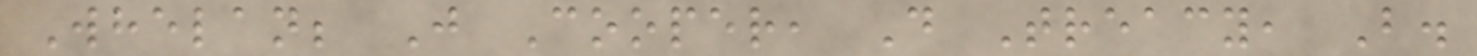Whelan; J Cooper, D Treacy, B.
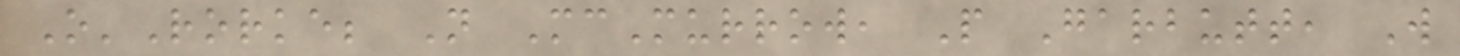O'Rorke; N McMurrow, P Garbutt, W
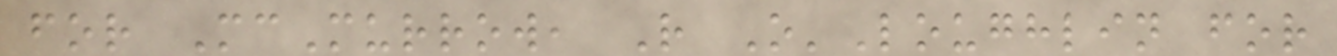for McMurrow, R O'Loughlin for
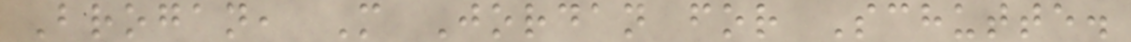Brogan, M Jordan for Schutte.
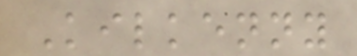Kilkenny
